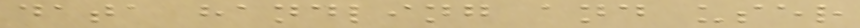data handling and user
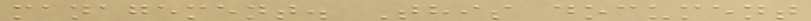management. This document
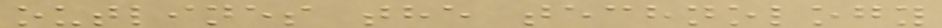outlines the technology
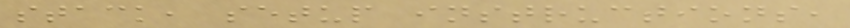stack, setup instructions,
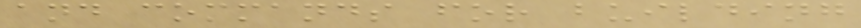and commands for building
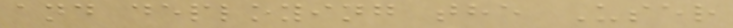and deploying the User
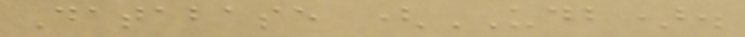Database (UDB).
